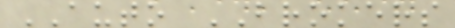AUTO BROKERS
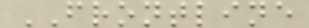FRONTLINE
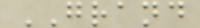GRAND
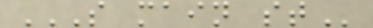S MAIN ST
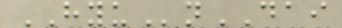HYUnDAI
